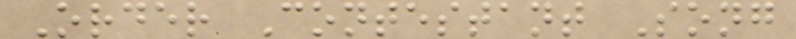Order Contestant Song
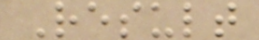Result
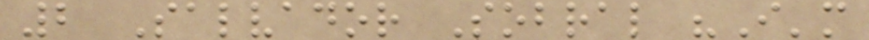2 Salvador Sobral "I'm
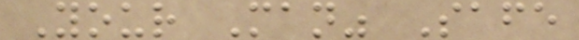Your Man" Safe
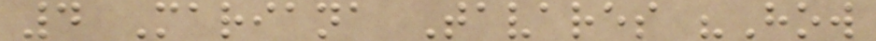4 Mariana Tavares "How
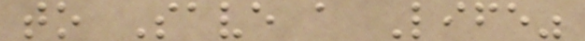to Save a Life"
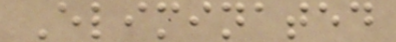Eliminated
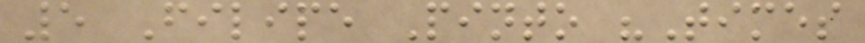5 Filipe Pinto "Times
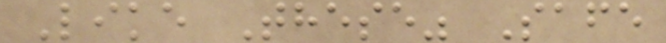Like These" Safe
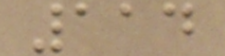114
